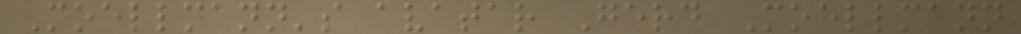Moellmann's avatar Gerd Moellmann
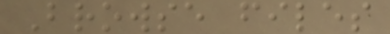Browse files
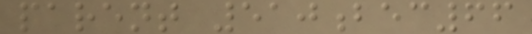parent 510bec66
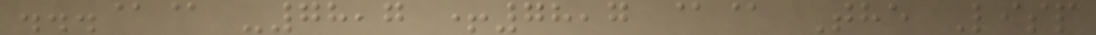...@@ -78,7 +78,7 @@ The Lisp
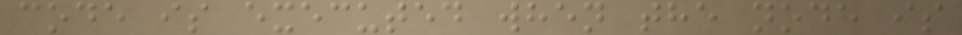code is executed when the node is
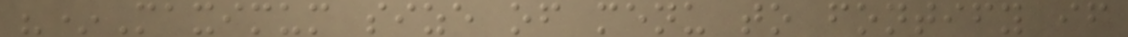"*Maximum size of menu to fontify if
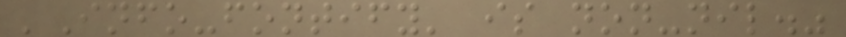'Info-fontify' is non-nil."
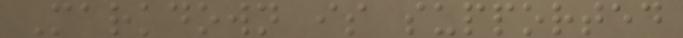Markdown is supported
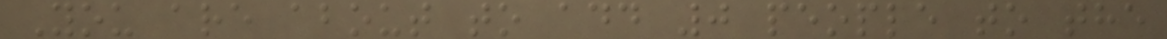You are about to add 0 people to the
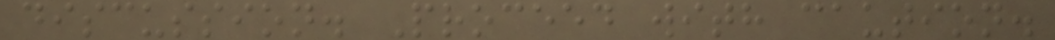discussion. Proceed with caution.
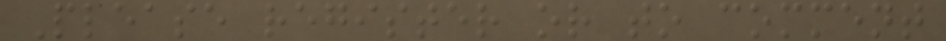Please register or to comment
